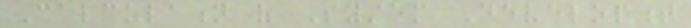Calculation of System Development
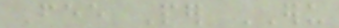Fee Per ERU
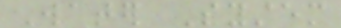Water System
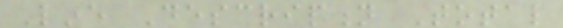Line Description Total
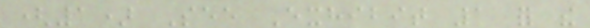(1) See Exhibit 1 for the
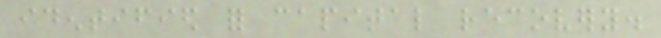identified for capital recovery.
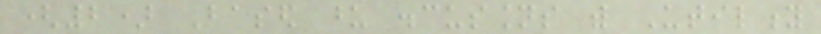(2) Based upon discussions with Utility
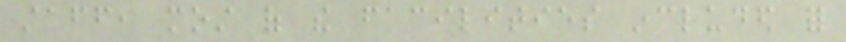staff, most of the facilities included for
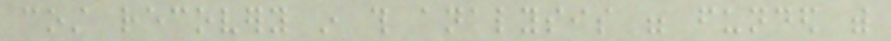cost recovery in this analysis were funded with
